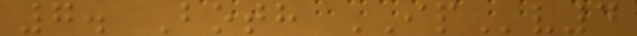7. Both IPv4
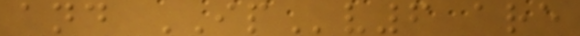and IPv6 are
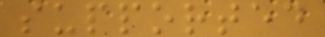supported
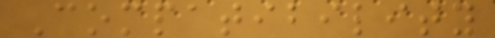Compatibility
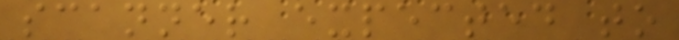scanner expected to
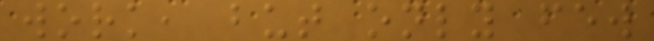work, but only few
